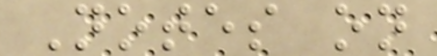Notes on
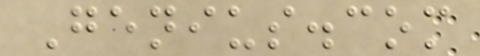Genius.com
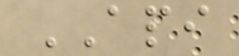API
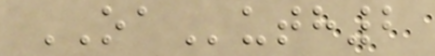OAuth2
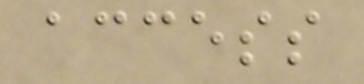access
